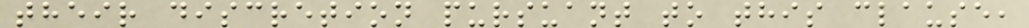their discretion pursuant to this clause,
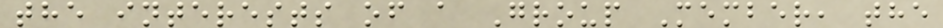the interests of a Group Member, the
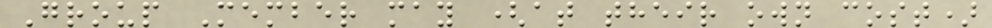Group Member may (at their own cost)
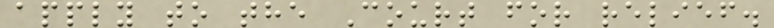apply to the Court for relief.
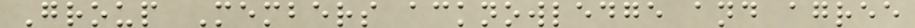Group Members acknowledge and agree
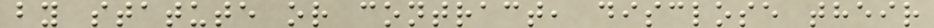by statute or contract, disclose their
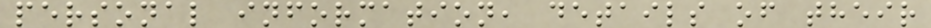personal information, details of their
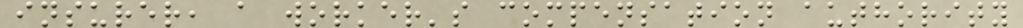insurer, a worker's compensation authority
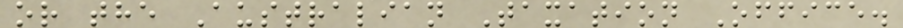or the Australian Taxation Office.
